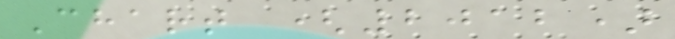Chart (2012)
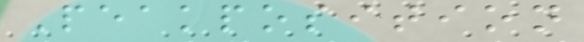Peakposition
